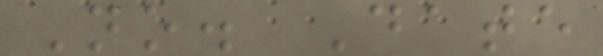No. Date
